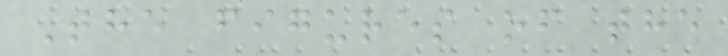The figures of the
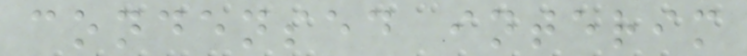condensed interim
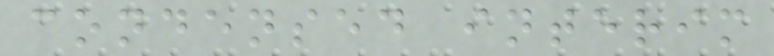condensed interim
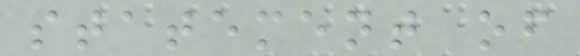statement of
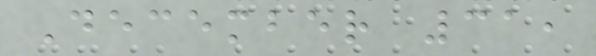December 31,
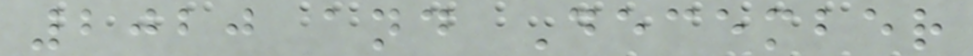2020 and December
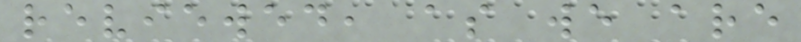reviewed, as we are
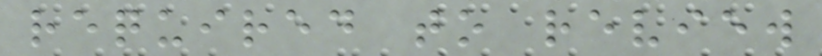required to review
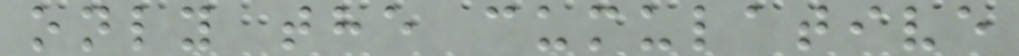only the cumulative
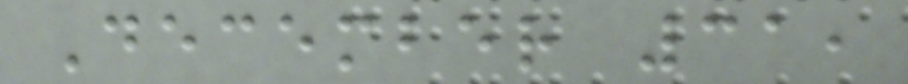December 31,
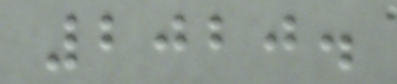2020.
